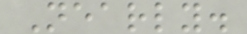Nearly.
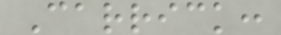Carrick:
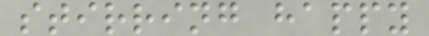stirring happy
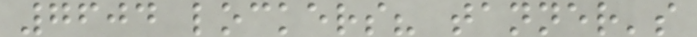7604 lockers? tanner's
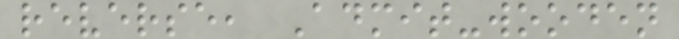reverse, Admit-wooden
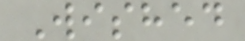Wished
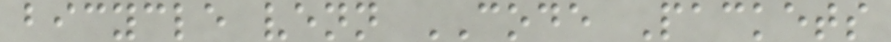bicycle venn CODE Packets
